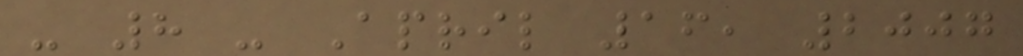- 8 - April 16, 2007
